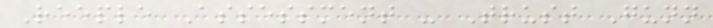Reeple Assessment - Trust Gunn
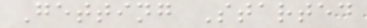Getting Started
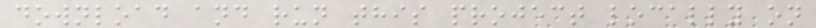download and run this project locally on
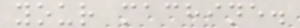your machine.
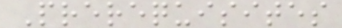Prerequisites
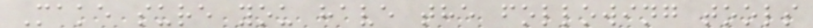Make sure you have the following tools
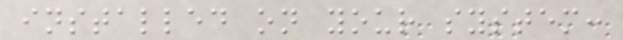installed on your system:
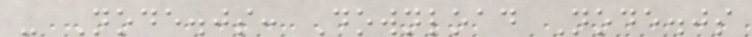- Node.js: Download Node.js
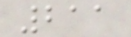211
